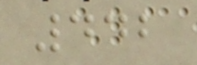442
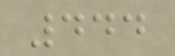444
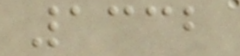1332
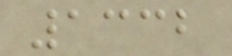1332
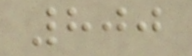800
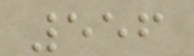556
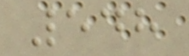548
